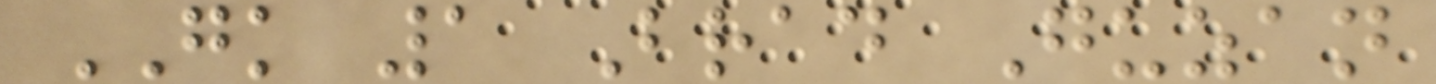GK 1 Brad Guzan
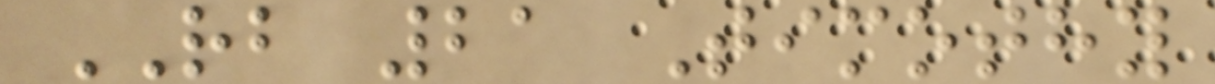RB 21 Timothy
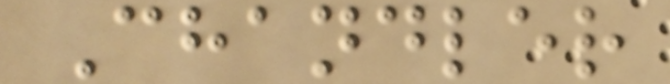Chandler
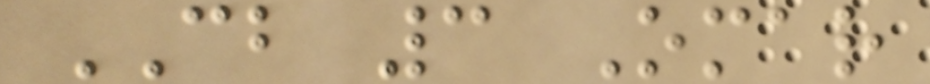CB 3 Omar
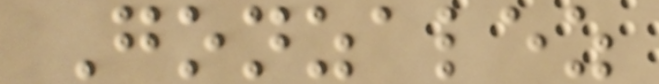Gonzalez
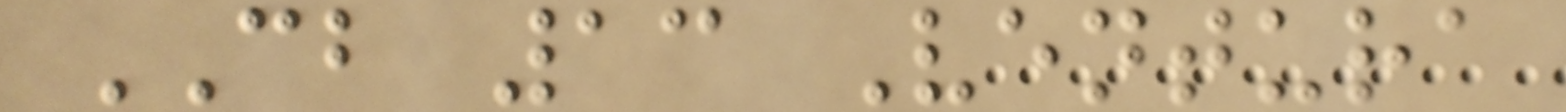CB 13 Ventura
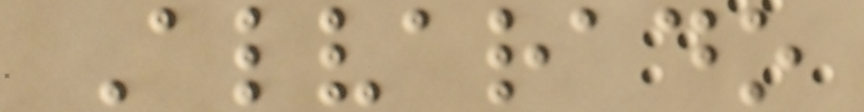Alvarado
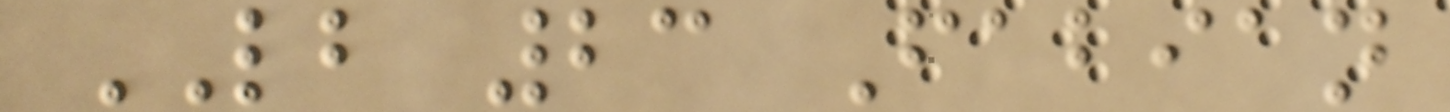LB 23 Fabian
